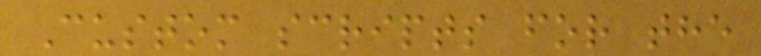Custom scripts for the
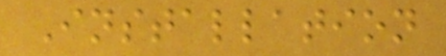Installation
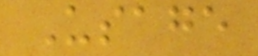Usage
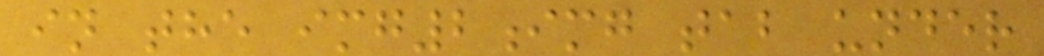in the img2img tab under
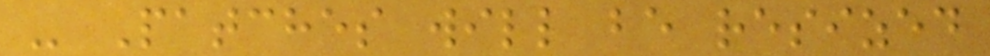- Patches will be resized
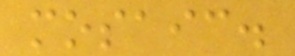mosaic.
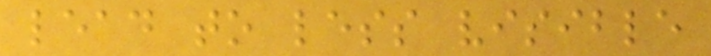lead to less visible
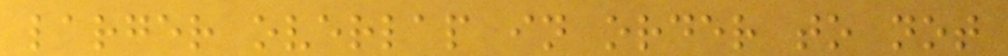larger overlap in order to not
